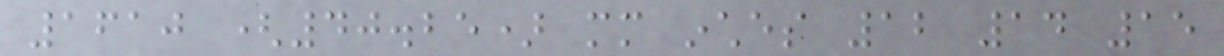1610 (40.25) mm inches 12 14 15
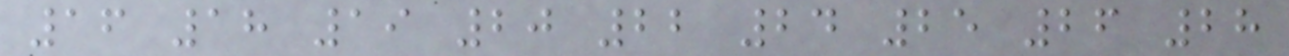16 18 19 20 22 24 25 26 28
